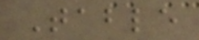Table
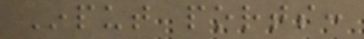Input ports:
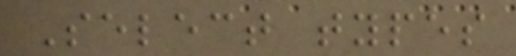Select types
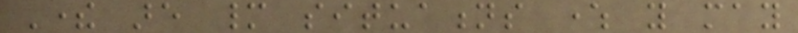There are many situations where you may
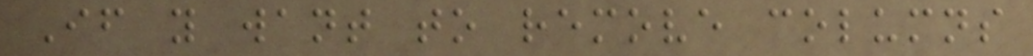If you want to remove columns
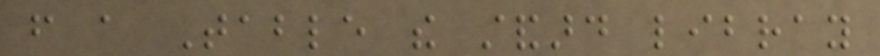from a Table the standard libray
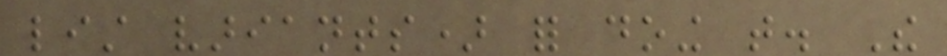list variants) for doing that. The
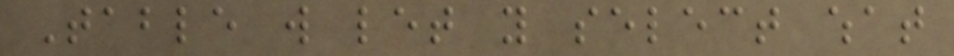Table will let you select what
